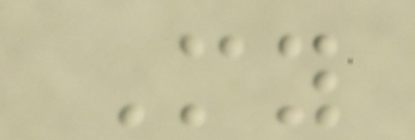My
